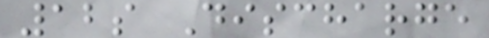12s Discharge
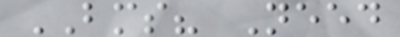BMS? Need
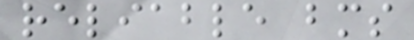reliable bms
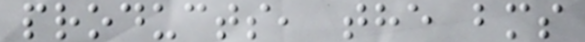products, the bms
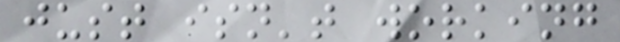just isn't working
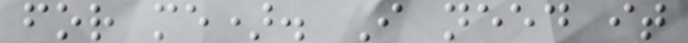for me). I need it
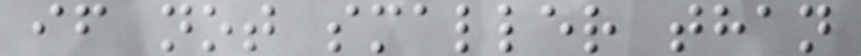if not smaller than
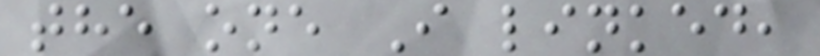the one I linked,
